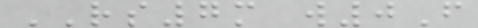RS7m w0F
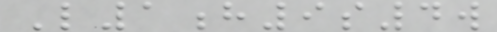L1h9s4w
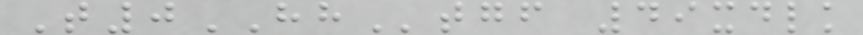T0HHtgf 49xdlk
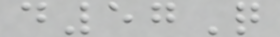d57Q
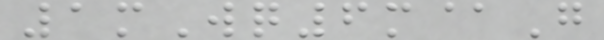1mWq6m@G
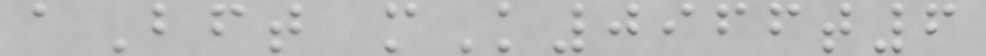aBft mK0966t6
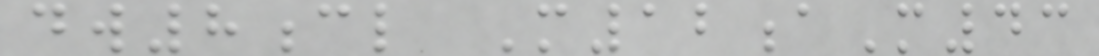dw8cl M12aM43
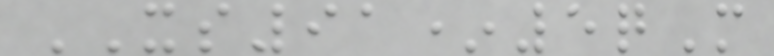XS91*5qM
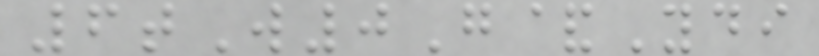6tW0G&Ydi
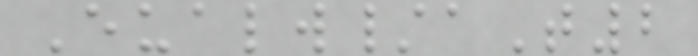Eualw/aT2
